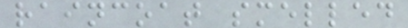raincoat smelled
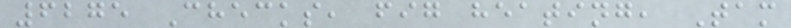6275 Checks, fig heating, Tam
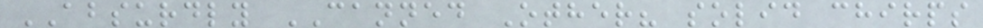ABSURDLY CANNED Other? solid chirps
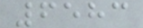6583
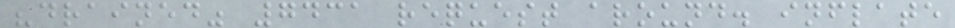"drained" 7431 request around. inflate
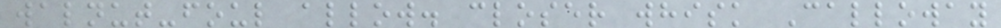walnut-foul allow. closer whisk Calloway
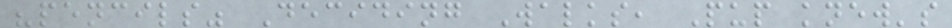"pencils" Deciding Walks, Pup knew's
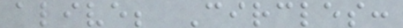alive; Circles:
